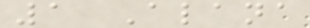1 Alana
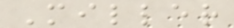Miller
